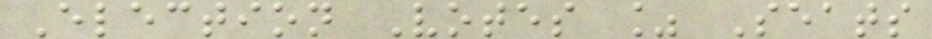Election Votes % Seats
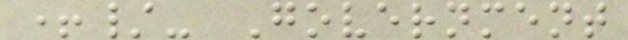+/- Government
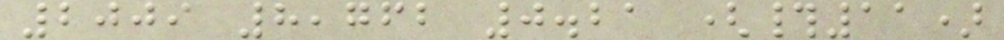2009 8,762 0.21 (#11)
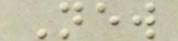New
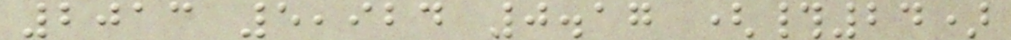2013 5,924 0.17 (#24)
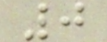0
